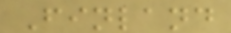Finland
